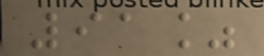91%
